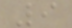9
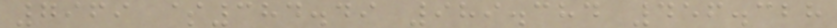7969 $384.49 989.384 456.328
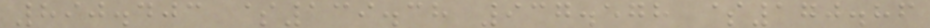890.403 $139.38 937.578 $170.86
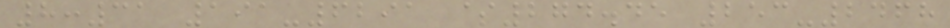8:31 191-6291 $274.45 253-2468
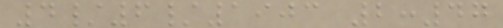4/6/1903 2:47
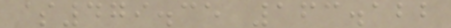$479.35 163.122
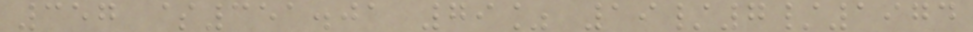357 $351.01 79% 19/7/1974
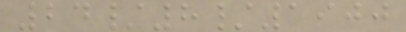24/8/1900
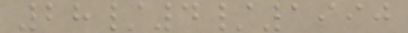28/4/1990
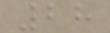28
